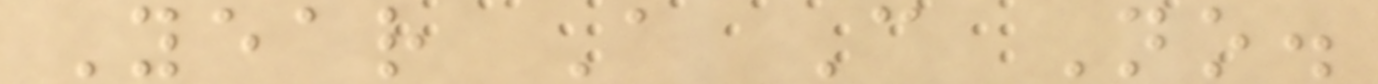Year A C No.
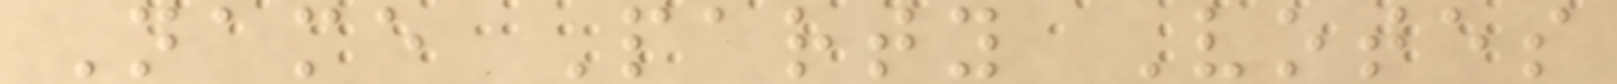Name Party Votes
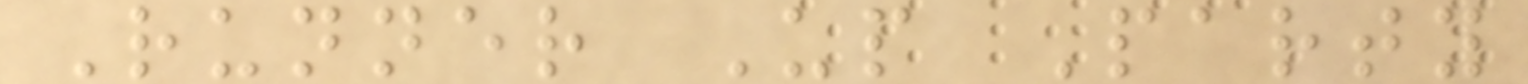Runner Up Party
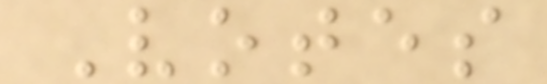Votes
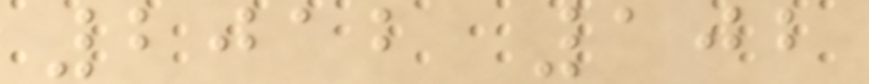2012 102
